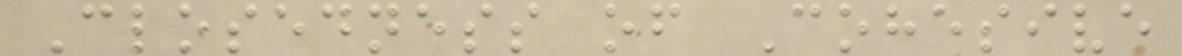Closedness of Cohesive
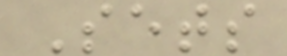Sets
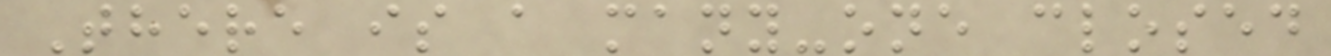There is a many-one closed
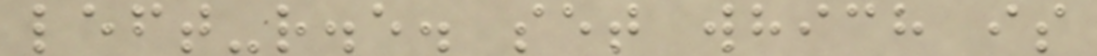left-r.e. set which is
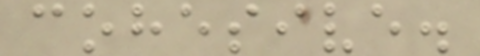cohesive.
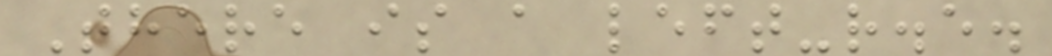There is a left-r.e.
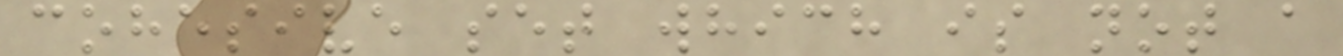cohesive set which is not a
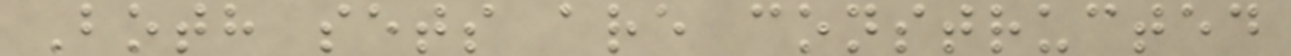Both sets are constructed
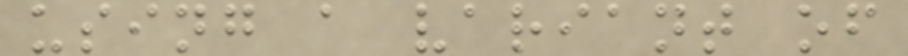using a variant of
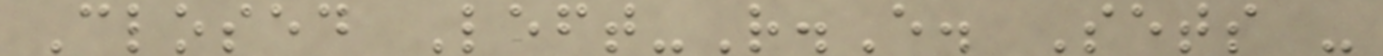Closed Left-R.E. Sets -
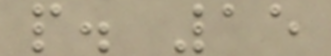p. 15
